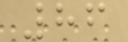86
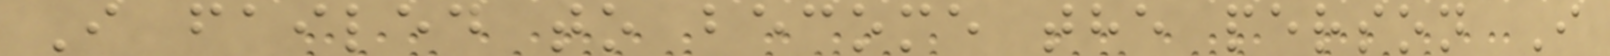I failed to become the person I
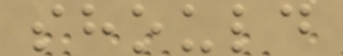should
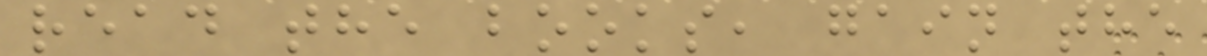read the books, gain the
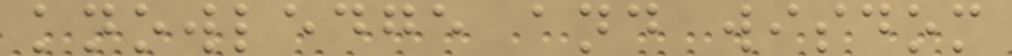knowledge and wisdom
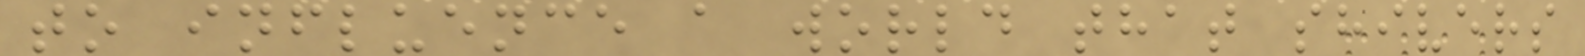to influence a world that shivers
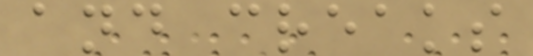and creaks
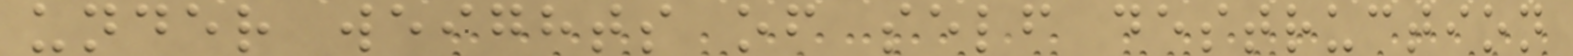under weights of self destruction
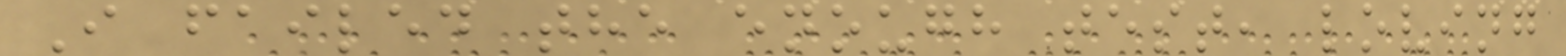I failed the enough test, loving
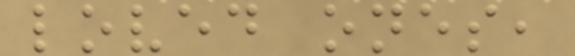loved ones,
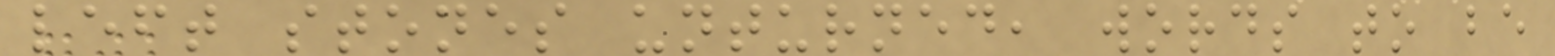left stones unturned, words to be
